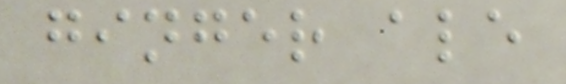ginger ale
